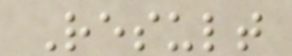Result
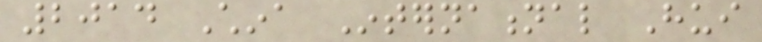2014 China International Hui
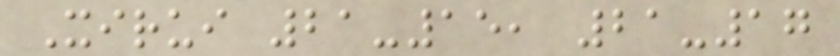Xirui 21-15, 21-17
